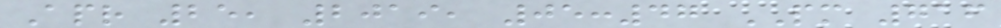Apr 25, 2019, 05:47 PM 716
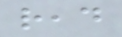read
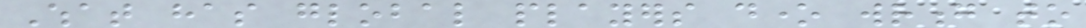What has global players done wrong to
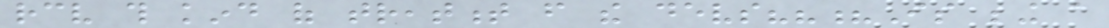receive this kind of treatment from the devs???Is being a
